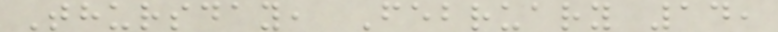Thursday, February 14,
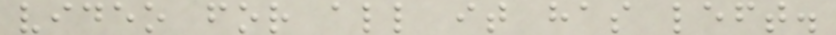video for all it has left.
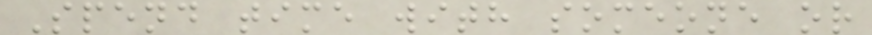Spend time with someone or
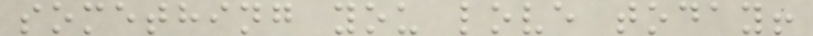something you love today!
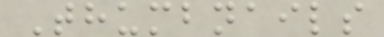Thumbnails
